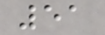51
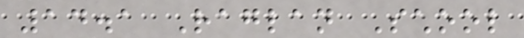14.1 Raglan School
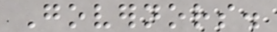Governors.
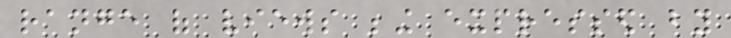range of views being expressed by
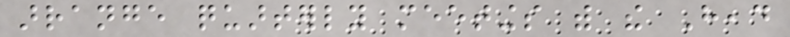arrange quarterly meetings with the Head
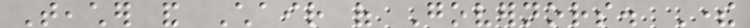Teacher and Chair of Governors. There
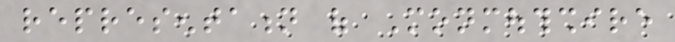representation of Monmouthshire
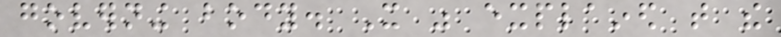governing body. It was explained that the
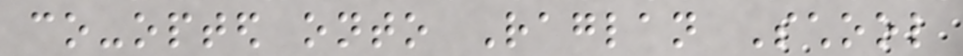co-opted onto Raglan School
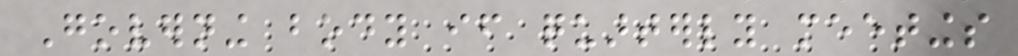Governing body if quarterly meetings
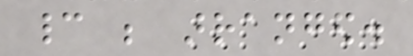cannot be arranged.
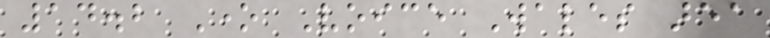14.2 One Voice Wales area
